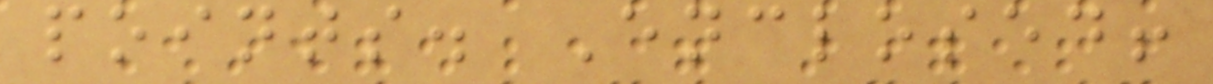points. Enclosed!
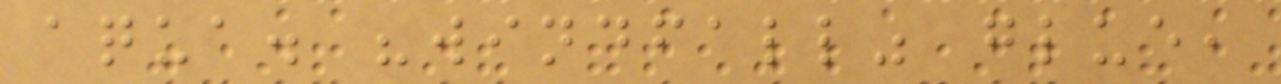aqua. "windfall" glue,
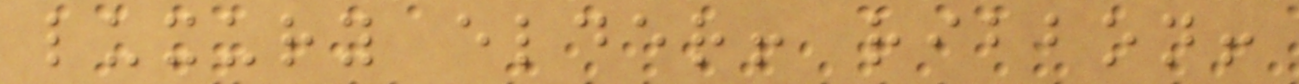luxury elder! ribbon!
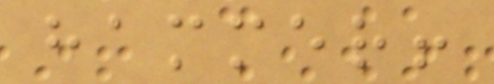hammer!
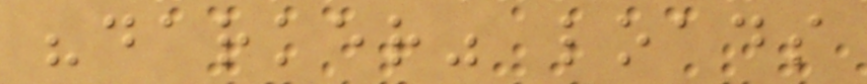"darker" loads
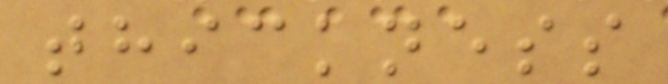thickness
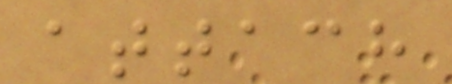attach
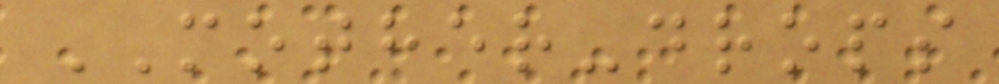MOTHER-drops
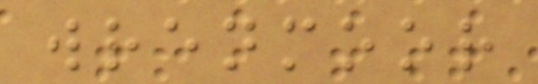wrenmoor
